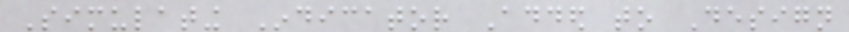Simulating Indicator Added to Design
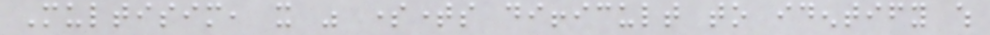Multisim, it was sometimes difficult to identify which
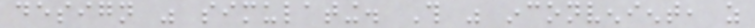design was simulating. This was inconvenient, as
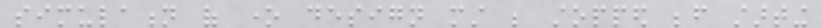simulation of one design must be stopped before starting
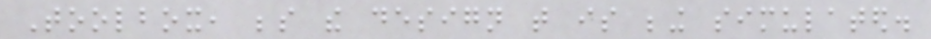Toolbox, beside the design that is being simulated.
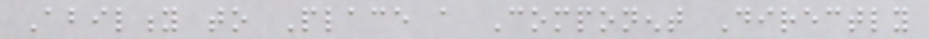Ability to Place a Component Directly
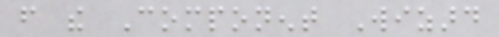from the Component Wizard
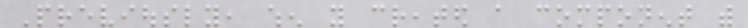Previously, when you created a component with
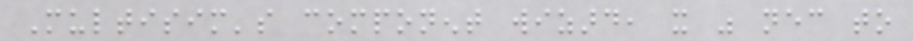Multisim's component wizard, it was necessary to
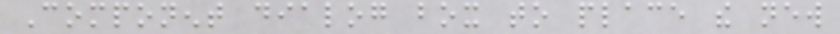Component dialog box to place the new
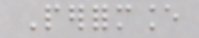Performance
